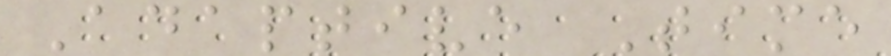Adaptive Time
